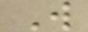W
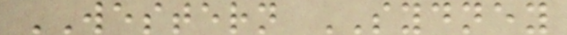WESTERN SYDNEY
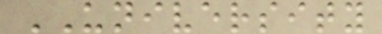UNIVERSITY
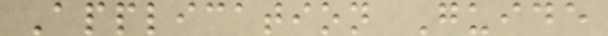Application Guide
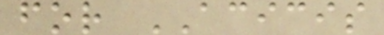for ACICIS
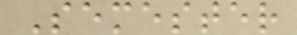Semester
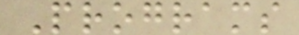Programs
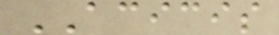ACICIS
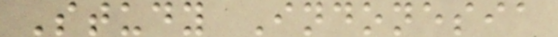Study Indonesia
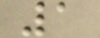1
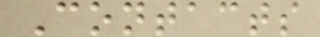Contacts
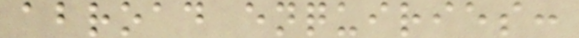abroad enquiries:
